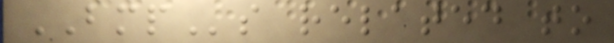BMPs related to
